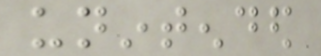unintended
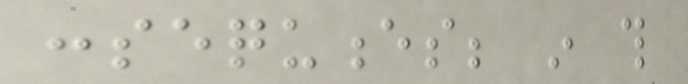consequences; in this
